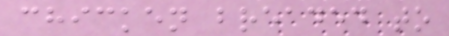chicken breaded to
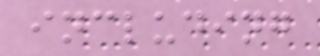including
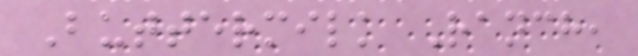Buttermilk Ranch,
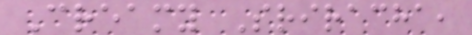Creamy Sriracha,
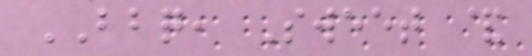BBQ, Sweet &
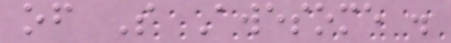of S Awesome .
